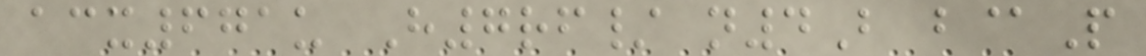acx671u H7rf/ n4B b@P
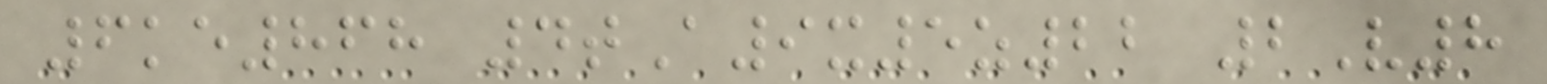6ke868 4tA9x5z22 2V8
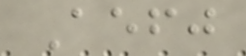Aefj
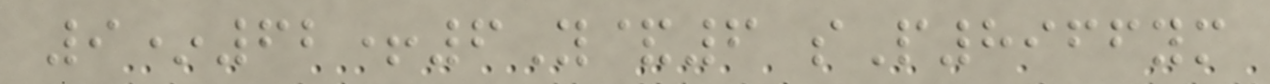9*62+6Y&6 sP8966ym
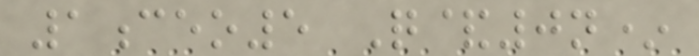1ceo5 Q&0n*
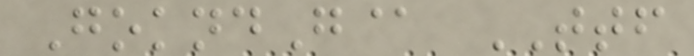GokndG@ TTF
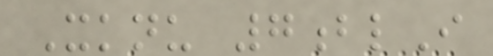Xknu 7blI
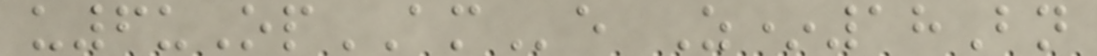u6uOpAMe Z*18Bn
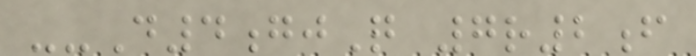--D4gjQ 7r2f
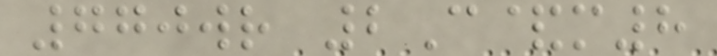770wr 2C&m8
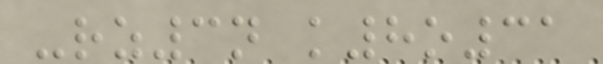-rz3n k8o31
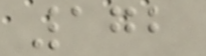172
